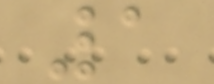1
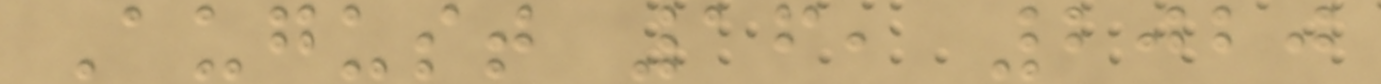August 16, 2020
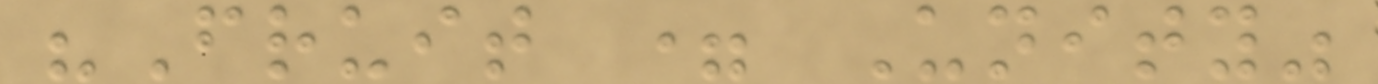"Fruit = Unity"
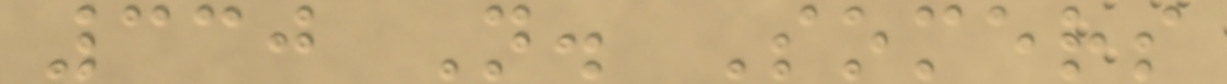330 N. Somers
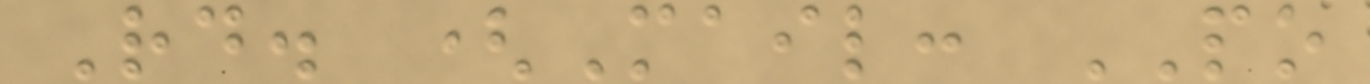Rd. (Mail: PO
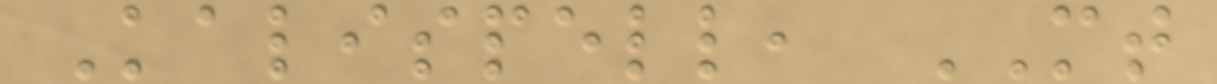Kalispell, MT
